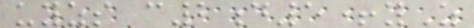uyzs c2d5+yZ
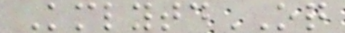KmlytdOQ
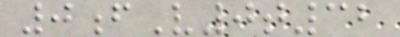0fV0t32
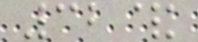32&
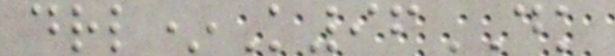drl*K96DK
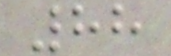88
